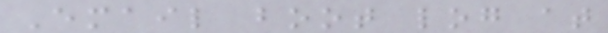Email boot log at
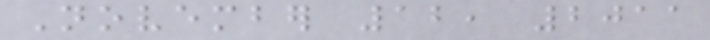November 12, 2011
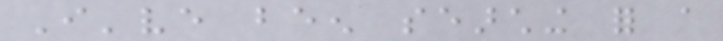I've been searching for a
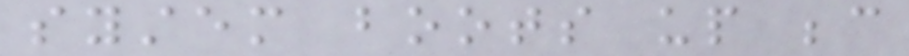system boots up because
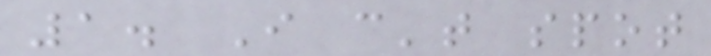1. I can't spot
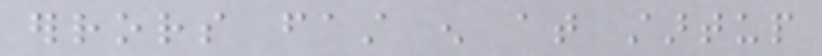errors fast enough at startup
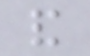and
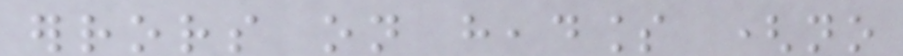errors on headless (no
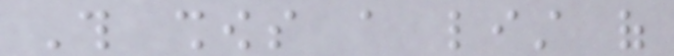This shows a list of
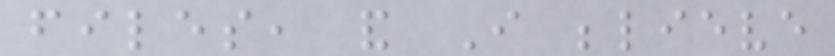files, and I believe
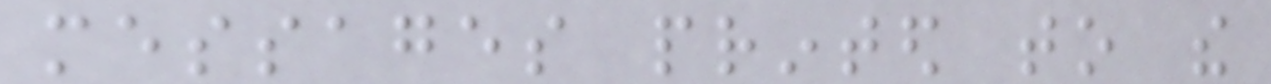messages printed to the
